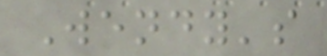Wendy's
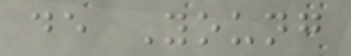de Young
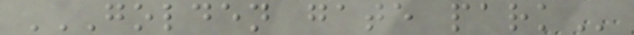GOLDEN GATE PARK
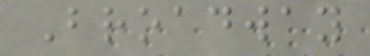Broadway
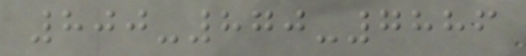800-870-7886
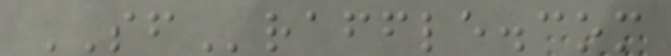SFraffle.com
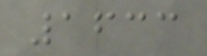1633
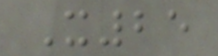X25
